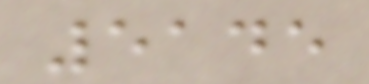5145
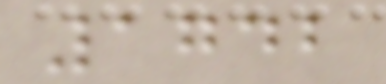1742
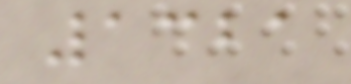1321
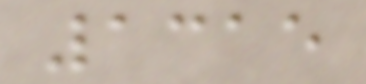1315
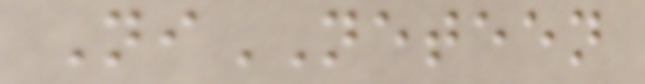NiNETEEN
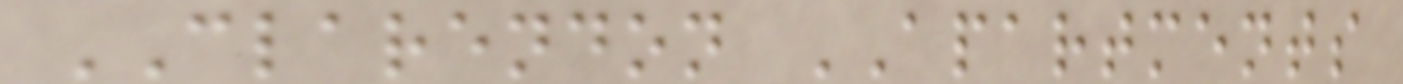CLARENDON APARTMENTS
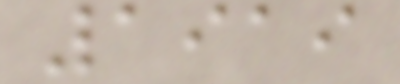1919
